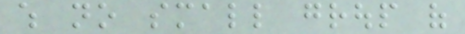which no small group of
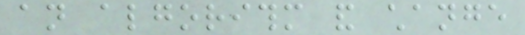an algorithm and change
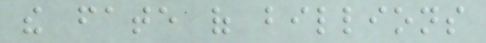the fate of billions
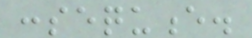consequence.
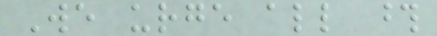We urge all those
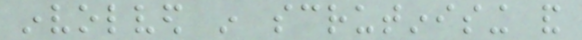involved in scrutinising and
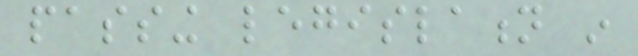passing legislation in
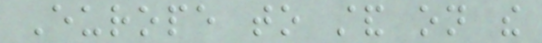Europe to stand on the
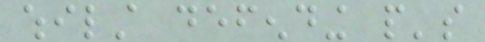whilst defending people's
